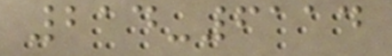214-6114
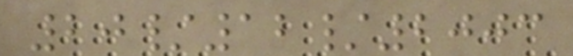20/12/2003
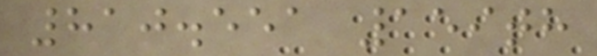810.551 159th
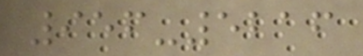956-5216
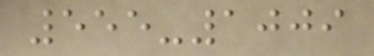555-1009
